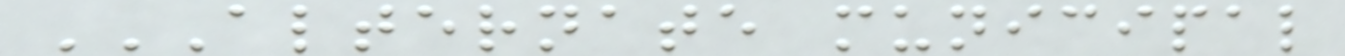ALTERNATE MUNICIPAL
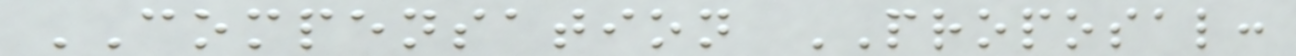COMPENSATION PROPOSAL:
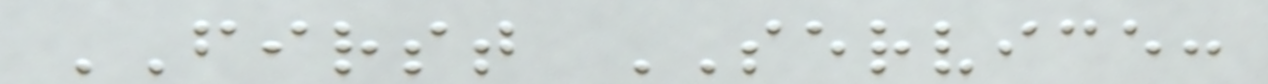FIRST SERVICE:
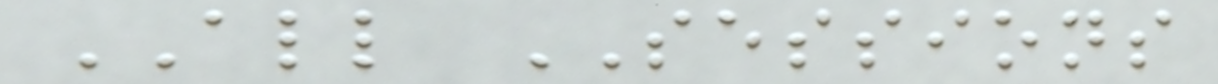ALL SESSIONS
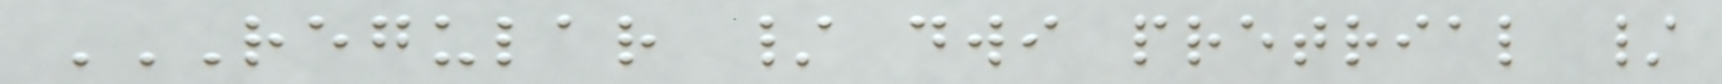REGULAR / DWI PRETRIAL /
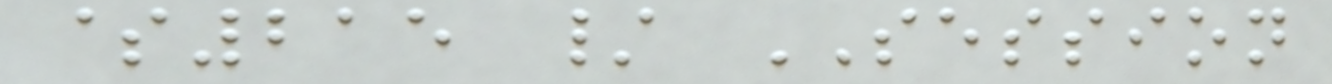$215 / SESSION
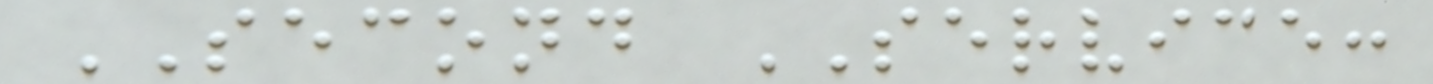SECOND SERVICE:
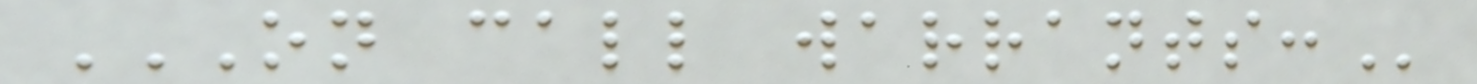ON CALL WARRANTS:
